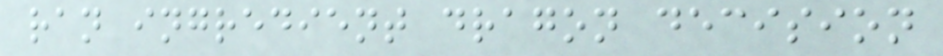ran ingredient dragon decision
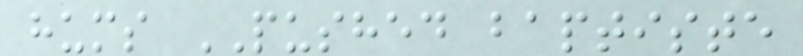hums PUSHED baptiste
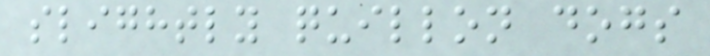slightly quillon dogs
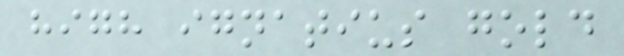high ignatius gold
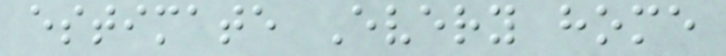estimate Every home
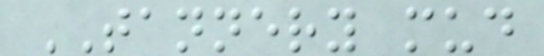TANNERY mud
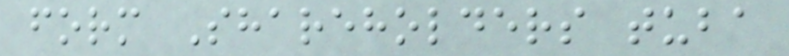form Shareholders tuba
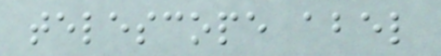telescope abel
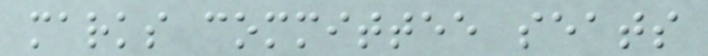marks committee seats
